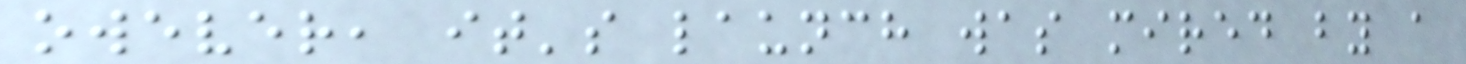owever, it's launch was mired by a
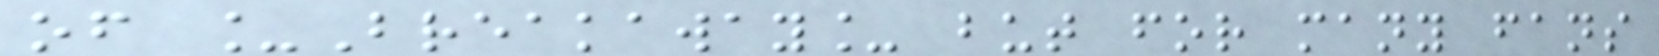of _Breakaway_ but for many fans
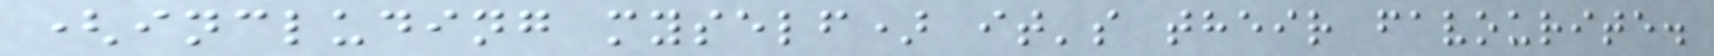(including myself) it's their favourite.
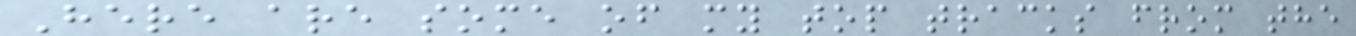Here are some of my top tracks from the
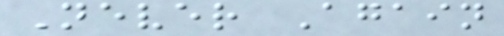Never Again
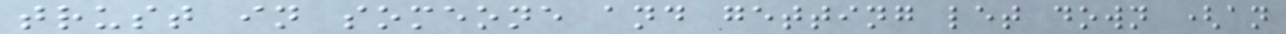trust in someone and getting let down (an
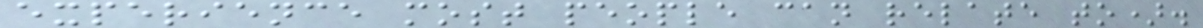experience most people can relate to).
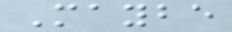Maybe
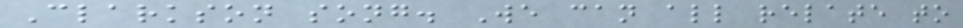Clarkson song. We can all relate to
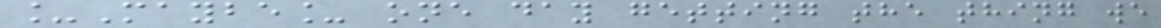_Maybe_ one day getting the thing we
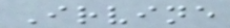Irvine
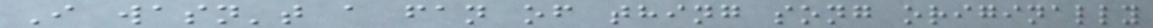I wasn't a fan of thing song originally
